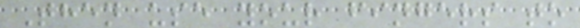Then use your fingers to
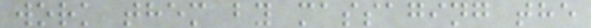work them by massaging the
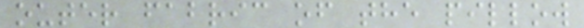outer fabric of the pillow
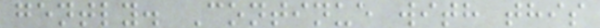gently. Continue with this
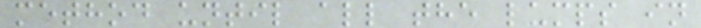method until all the lumps in
